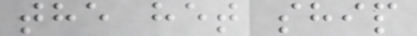the het ship
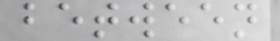between
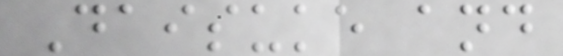Daisuke and
